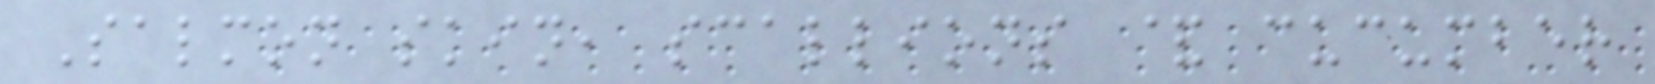Salmon skin, scallions & cucumber
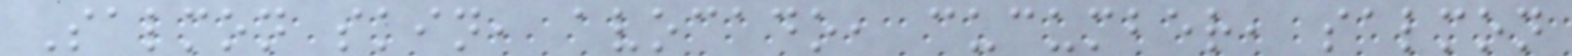Salmon skin, avocado, cucumber, salmon
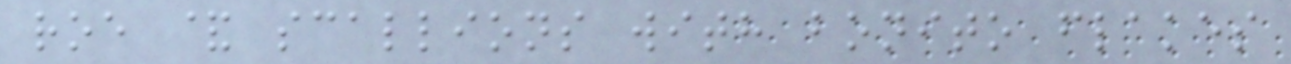roe & scallions with bonito flakes
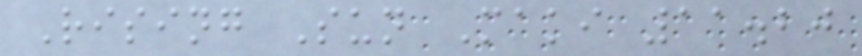Rising Sun Maki 11.20
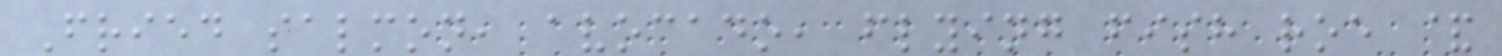Fried salmon, avocado, flying fish roe &
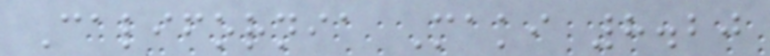California Maki 8.20
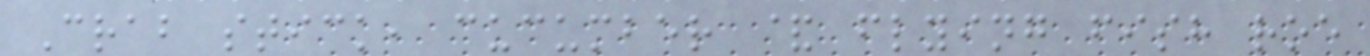Crab stick, cucumber & flying fish roe
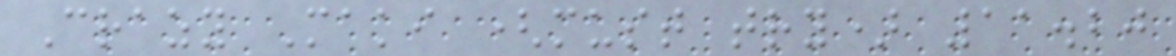Crazy Maki (must try) 11.20
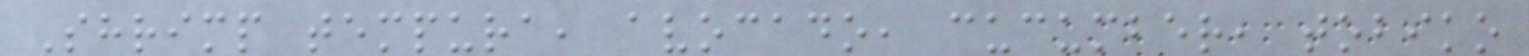Shrimp tempura, avocado, cucumber, tobiko
